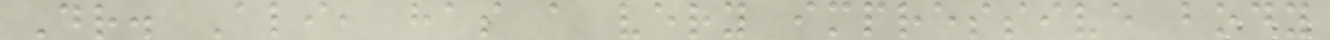Dr. Ali, has a very impressive body
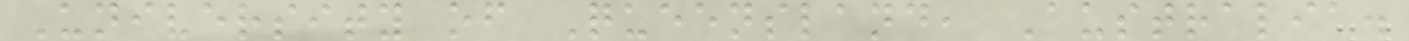University of Queensland, Australia.
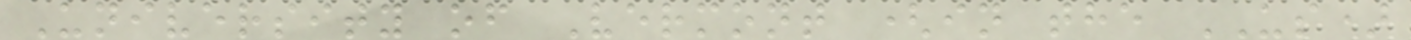University of Vermont (in the US)
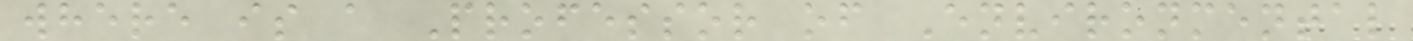where is a Professor of Environmental
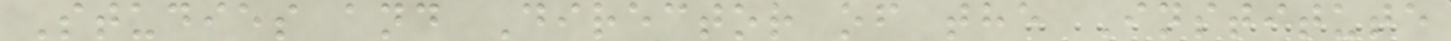Studies and Director of the Institute
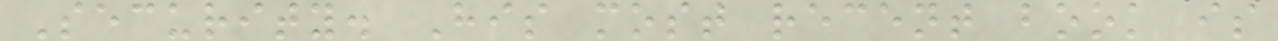Security. His most recent book is
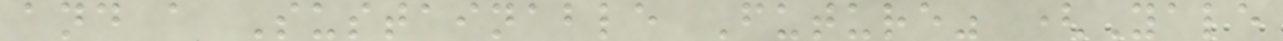and a Sustainable Future" (Yale
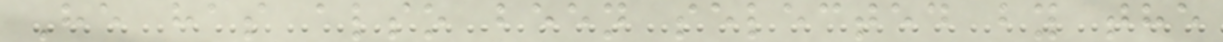He has also been selected by the
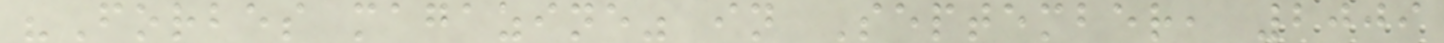"Forbes magazine" in September, 2009
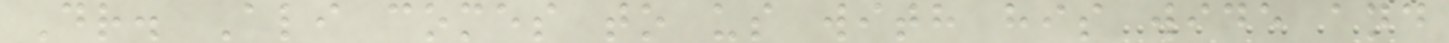Dr. Ali comes to us with his wide and
